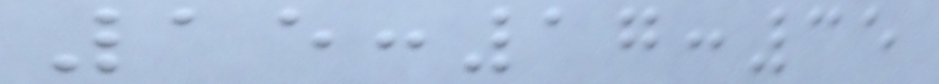15:17:35
